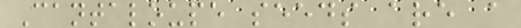Cantaloupe seeds are a
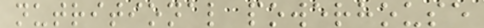nutritional powerhouse
